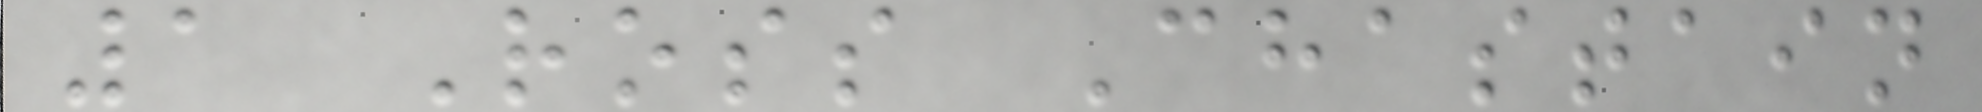1 Ross Chastain
